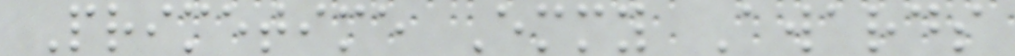Primetime Emmy Awards
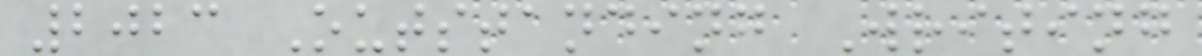2023 Outstanding Writing
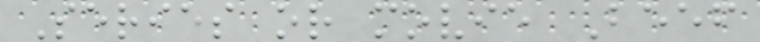Series or movie Beef
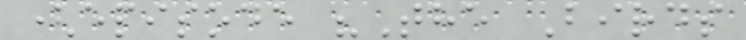(episode "The Birds
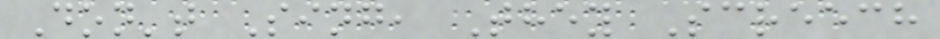Don't Sing, They Screech
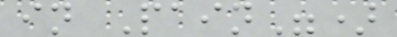in Pain")
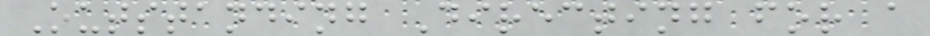Outstanding Directing for a
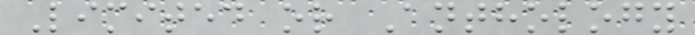Limited or Anthology
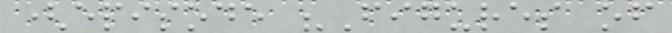(episode "Figures of
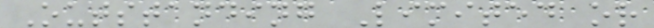Outstanding Limited or
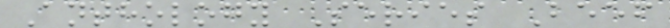Anthology Series Beef
